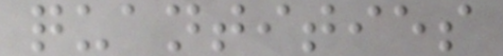quantities
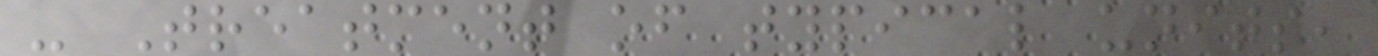- Treatment of typical units,
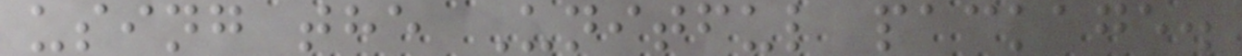using the Unitful package.
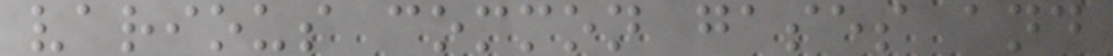various common gases and
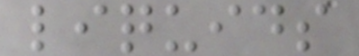liquids
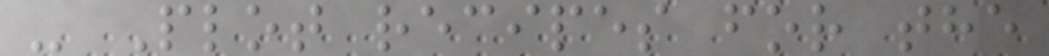- Plot recipes for the
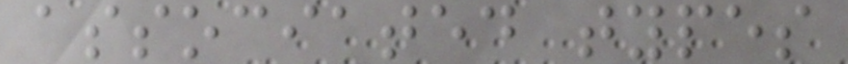associated types
